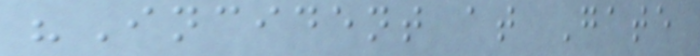"Incident at Gate
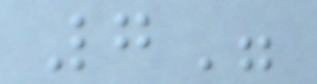7"
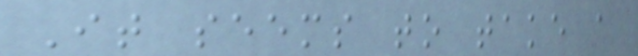It seems to take a
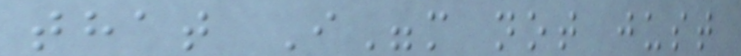that I"m not just
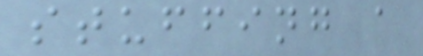stuffing a
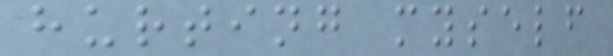hurting myself
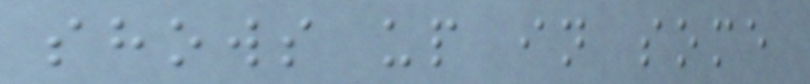shows up in some
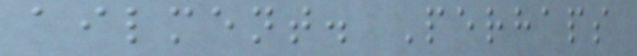ailment. Perhaps
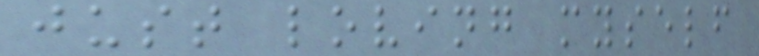just loving myself
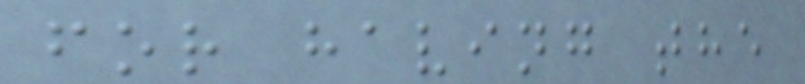for having the
